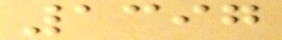1397
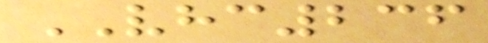VHC236
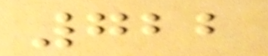722
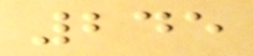245
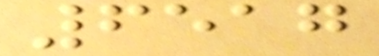6517
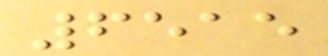6515
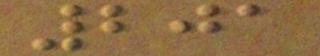201
